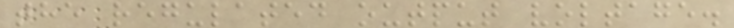the regulated output voltage.
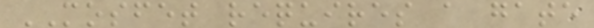MOSFET requires a gate
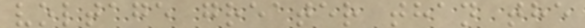voltage greater than the
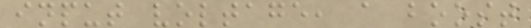input voltage, a boost
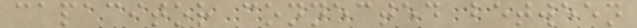capacitor connected between
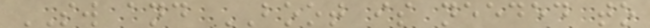SW and BOOT is needed to
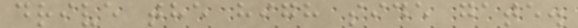drive the high side gate.
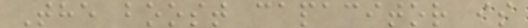The boost capacitor is
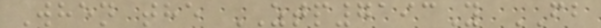When the ZTP7193Y FB
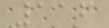116
